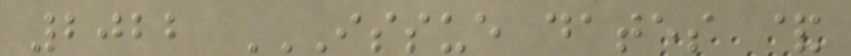2022 ISSUE DATES &
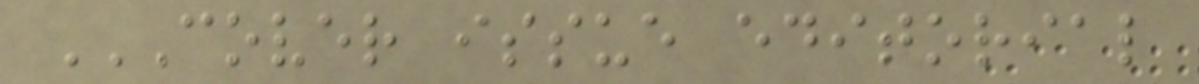COVER ISSUE EDITORIAL
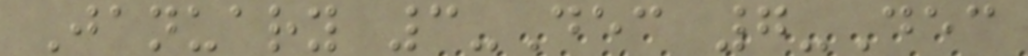January 3-Dec 7-Dec
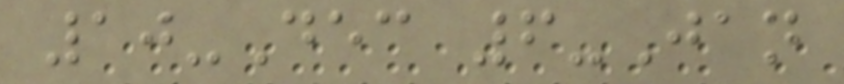10-Dec 6-Jan
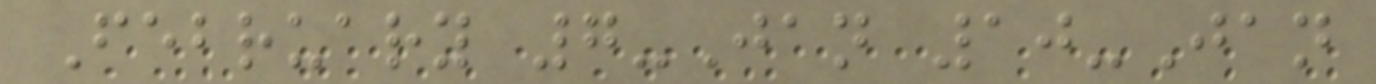February 7-Jan 10-Jan
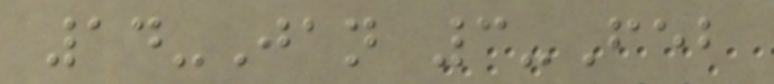14-Jan 3-Feb
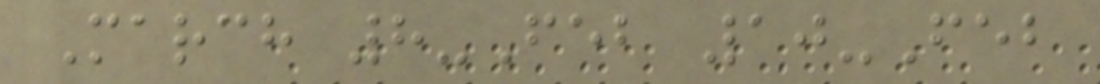March 8-Feb 10-Feb
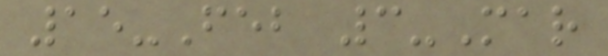15-Feb 3-Mar
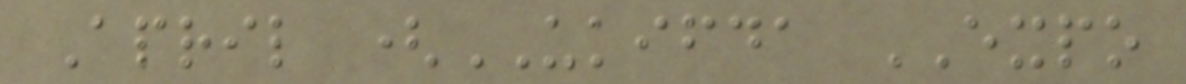April (UKIFDA EXPO
